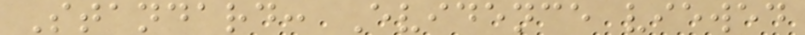Standard: Evidence viewed
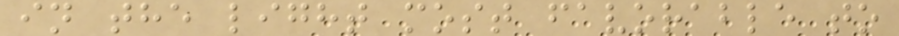in the light most favorable to
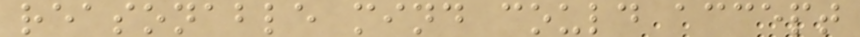reasonable mind could accept
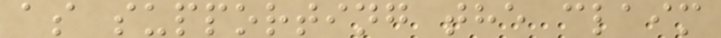as supporting the claim
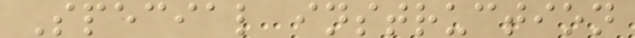Special instruction
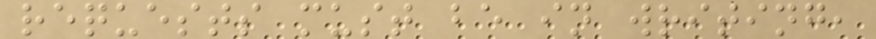requests must be in writing,
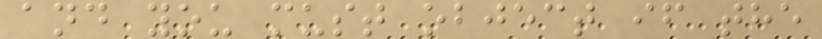and you must object if the
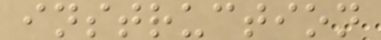instruction
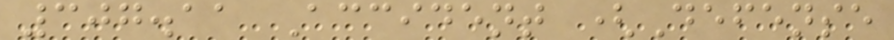307.11 Accident (Defense
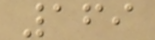169
